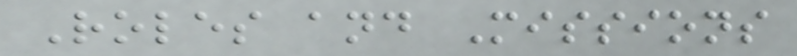Roles and Missions
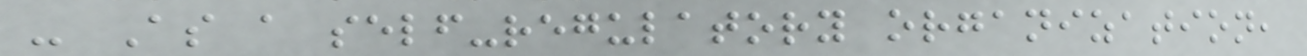- As a self-regulatory organization,
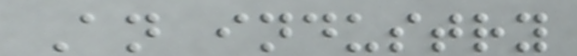An industry
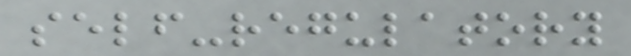self-regulatory
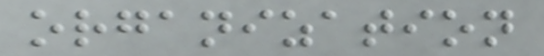organization
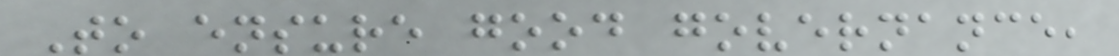To ensure good governance,
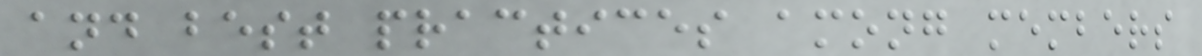and best practices among members
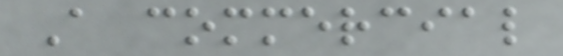A commercial
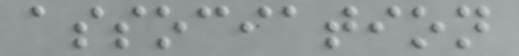association
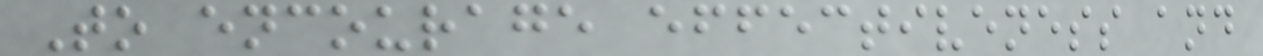To encourage effectiveness and
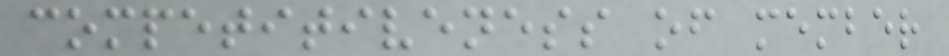competitiveness of member
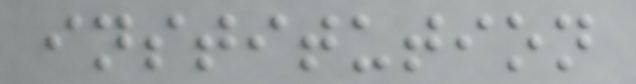institution
